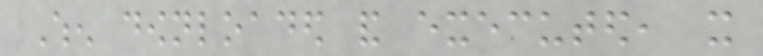When downloaded and executed, it
